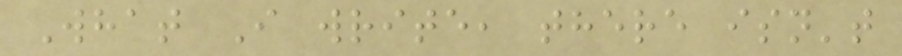What I write, there isn't
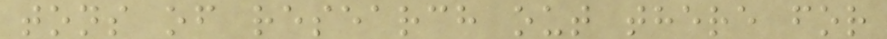tons of research out there for
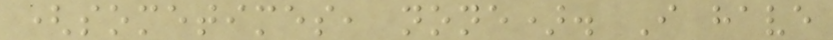(sometimes, none). I have
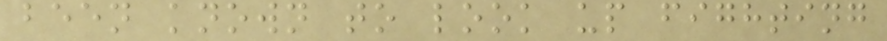been known to look up fighting
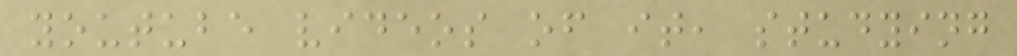youtube videos of it, studying
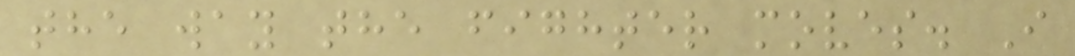the way the fighter moves. I
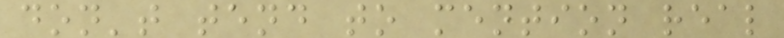don't tend to mention real
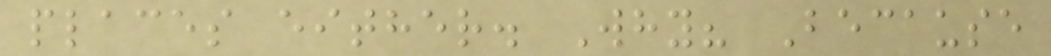places either. Why? Because
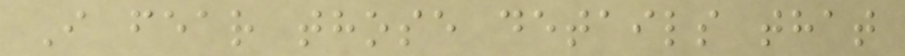I fear those details that
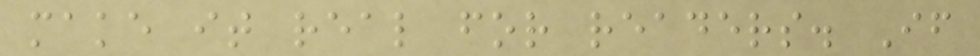make it real for readers. If
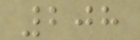208
